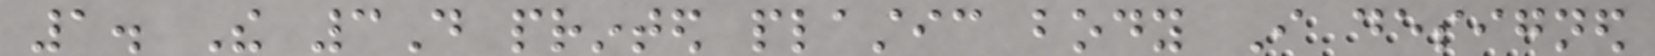1. The 3D printed plastic body I designed
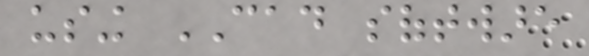using CAD software
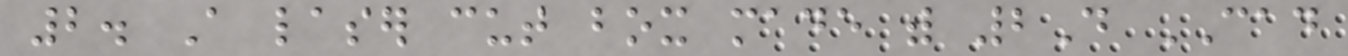2. A laser cut box made with 2D CAD
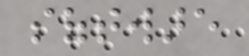software
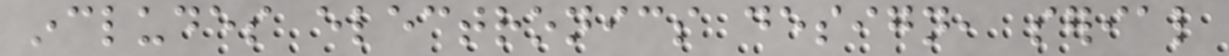includes electronics design, serial
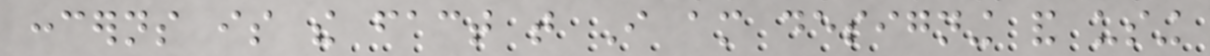concerns is the fact that I am designing and using
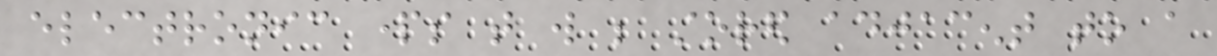electronic parts that will be stored adjacent to a
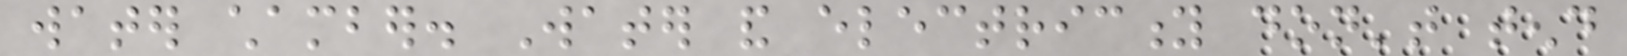water chamber. Water and electricity don't tend
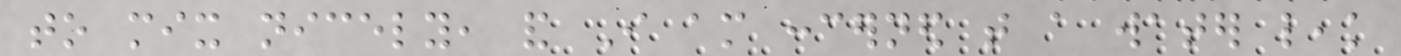to mix nicely, and I am concerned that a water leak
